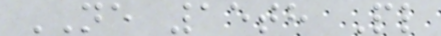NE 15th Pl
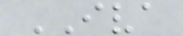IVA
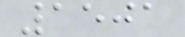1501
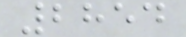2854
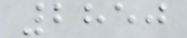2850
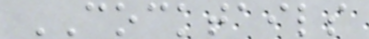COCKTAILS
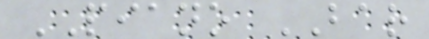PIANO BAR
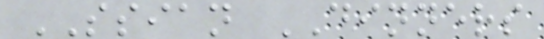SSIAN DINNERS
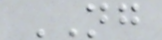NG
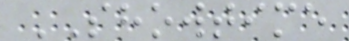SHOWTIME
